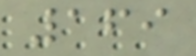169
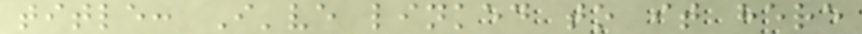title: I've linked to it here
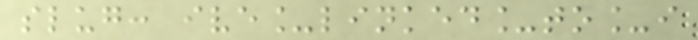slug: ive_linked_to_i
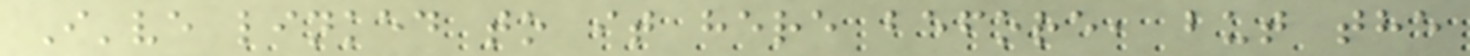I've linked to it here before, but the
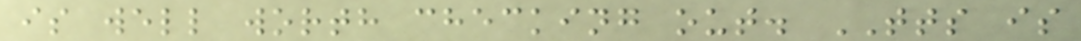is well worth checking out. TTS is
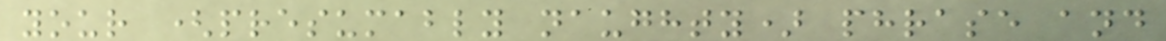your (presumably naughty) phrase and
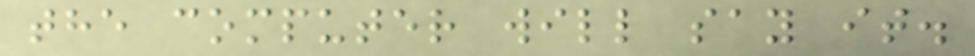the computer will say it.
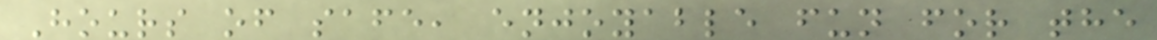Hours of safe, enjoyable fun for the
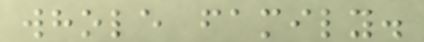whole family.
